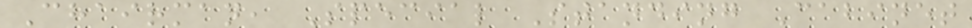Chairman, Special Standing Cabinet
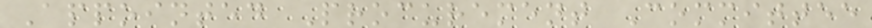Appointed Procurement Committee
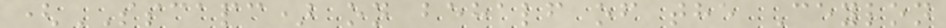(SSCAPC) on behalf of the Ceylon
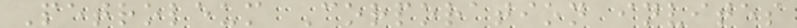Petroleum Corporation invites
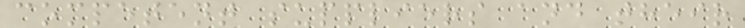competent suppliers and their
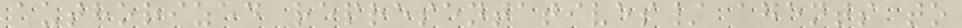authorized representatives/ agents to
